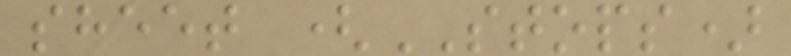sheet (STOPS)
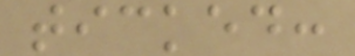ticked:
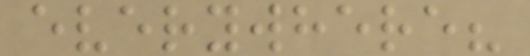everywhere?
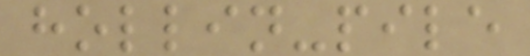hollin-pile
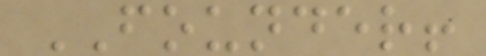FOUNDER!
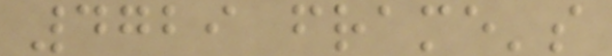4729 frame's
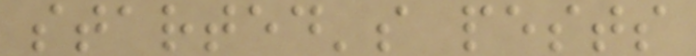started's pests
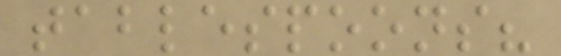tablespoons?
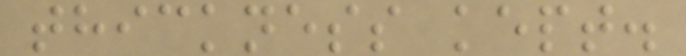thickness kept.
